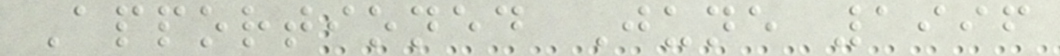Apportioned June 1996
